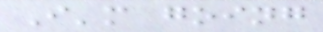I'm going
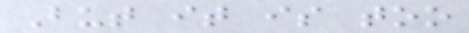But it is too
